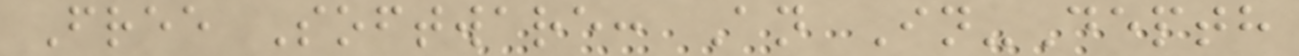Free Software: An In-Depth
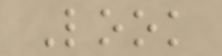Look
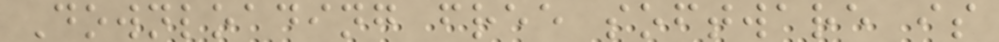Downloading free software is
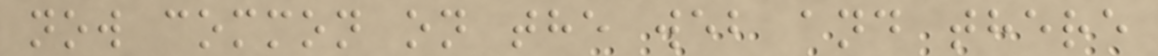now common on the web and there
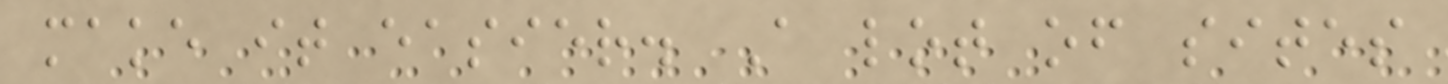make it easier. A lot of sites
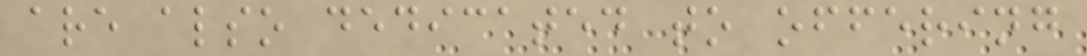are also dedicated to offering
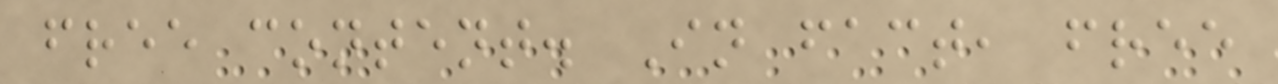free content. In fact, free
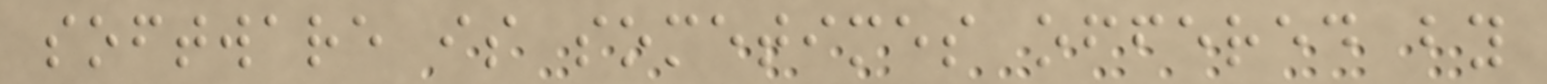software is sometimes offered by
